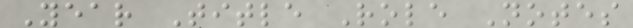Year Title Role Notes
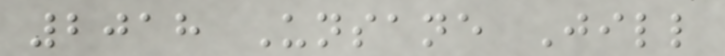2018 Unsane Jill
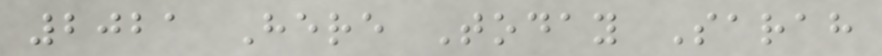2021 Here Today Sarah
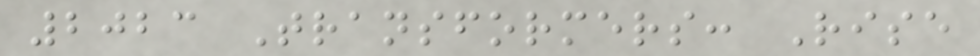2023 Transformers: Rise
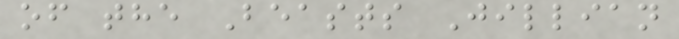of the Beasts Jillian
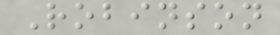Robinson
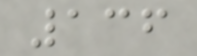136
